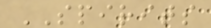SPIRITS
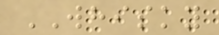WHISKY
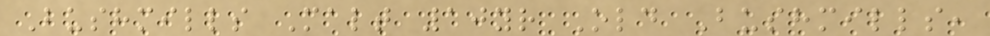Bushmills Malt 10yr Old Bushmills,
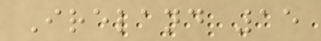Ireland 15
